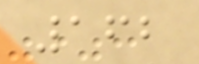162
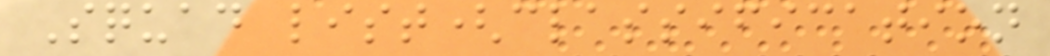Squad list(classification
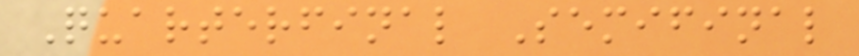Quarterfinal Semifinal
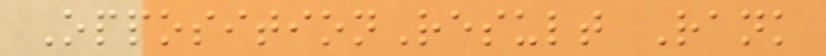OppositionResult Rank
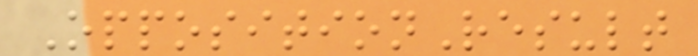OppositionResult
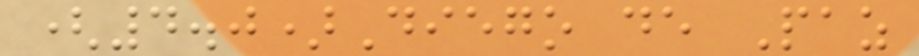(4.0)Diego de Paz
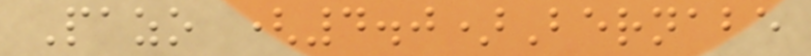Pazo (4.0)Bernabe
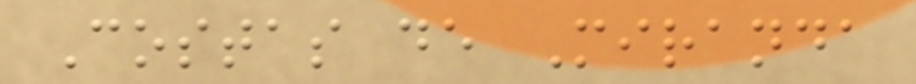Costas de Miranda
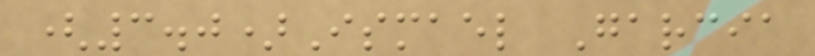(3.0)Ismael Garcia
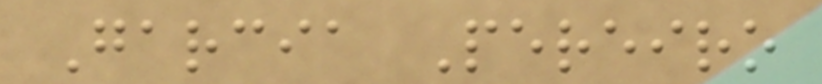Garcia Pereiro
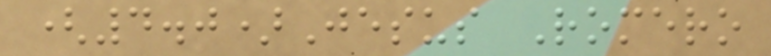(4.0)Jesus Romero
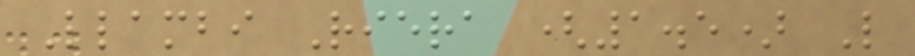Llambi Riera (1.5) L
